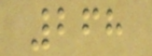268
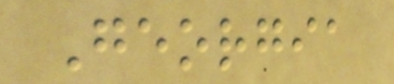Georgia
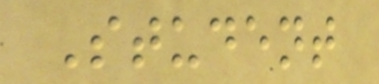Student
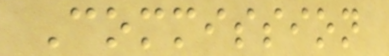Commission
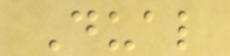Dual
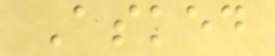Asked
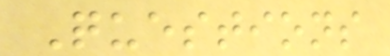Questions
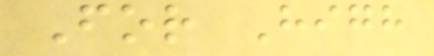For High
